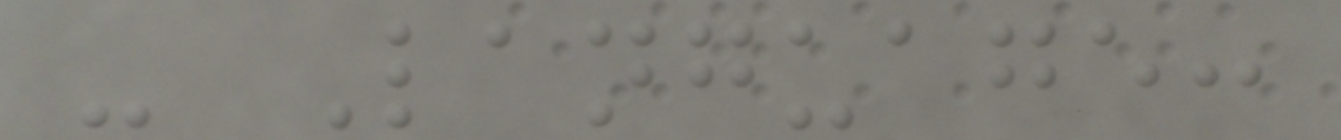- Language:
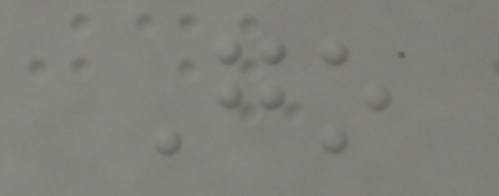Go
